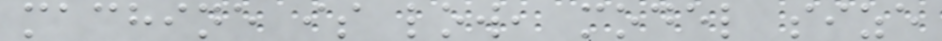machine is low, model size
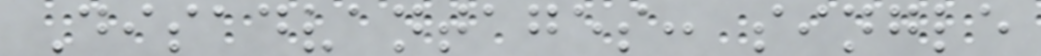Disadvantages: single
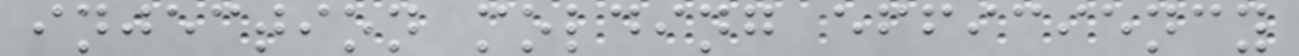injection molding efficiency
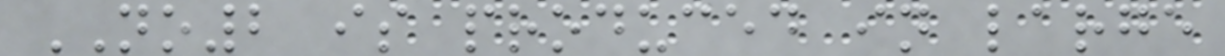NO2 is produced in large
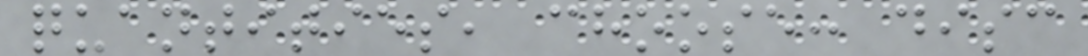quantities, choose: disc
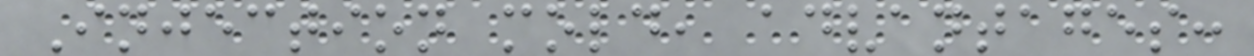Injection mold, advantages:
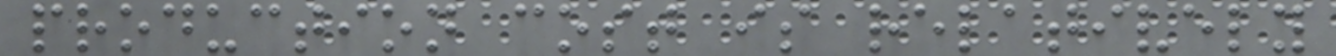production cost is relatively
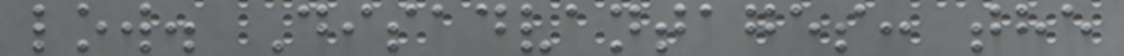low. Disadvantages: the
